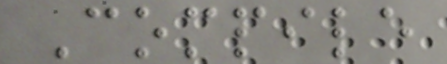Compile
